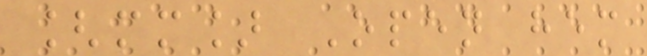[mm] Open hem
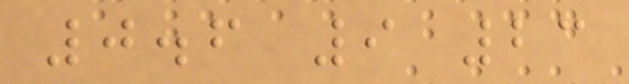0.6 9 23
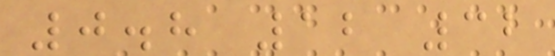0.8 12 32
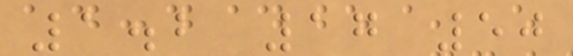1.2 17 50
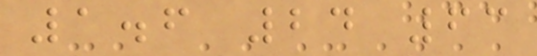1.6 24 63
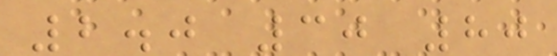2.0 30 80
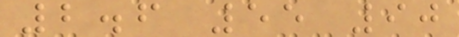2.6 55 90
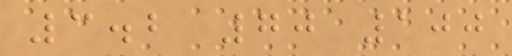3.2 70 100
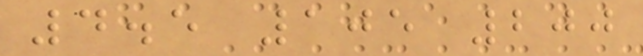4.5 105 200
